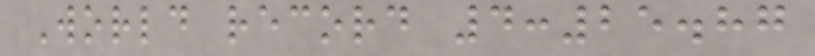World record 4:25.87
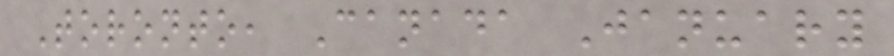Toronto, Canada January
